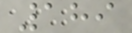189
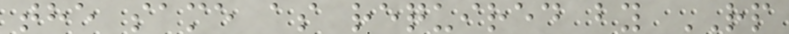the same as required by RP
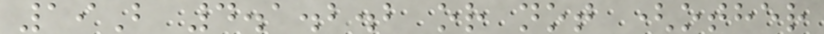19B 4.1.2.2 or not (other
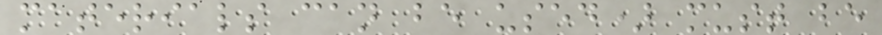materials can be used) must be
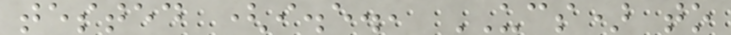tested (i.e., UCS) to
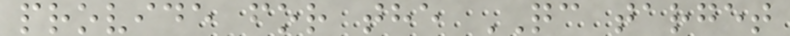provide for the QC target
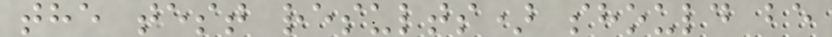the test results) should be
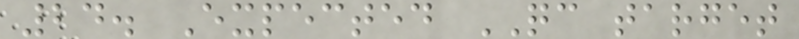24. Expected QC target
